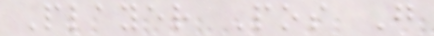Player Pos G
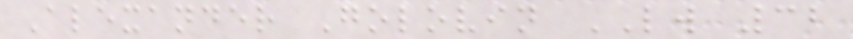Alexander Golovin LW 32
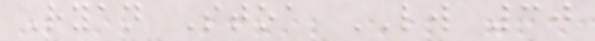Ryan Stoa LW 30
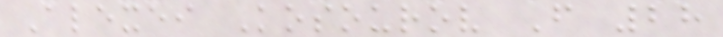Alexei Kosourov F 28
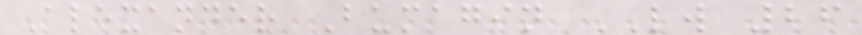Alexander Bumagin LW 26
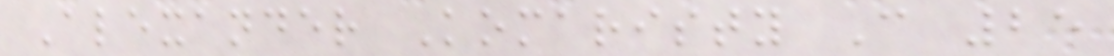Alexander Komaristy C 25
